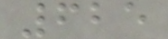625
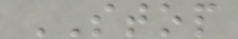STOP
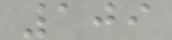109
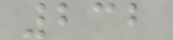232
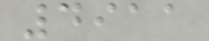4911
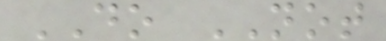DO NOT
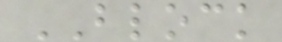BLOCK
